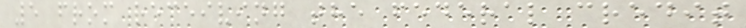5 from receiving the federal credit
